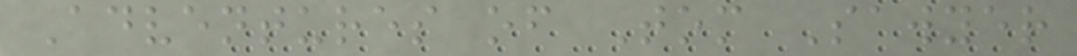Adventures of Tom Sawyer
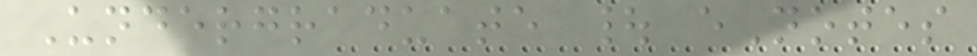Undergraduate | eNotes
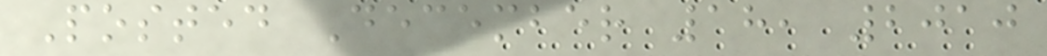Posted December 18, 2010
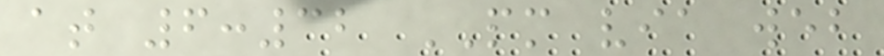at 6:32 PM via web
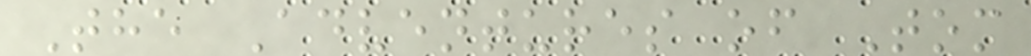The Adventures of Tom
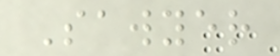Sawyer
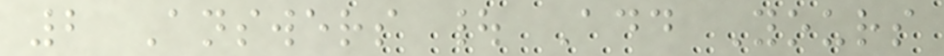2 Answers | Add Yours
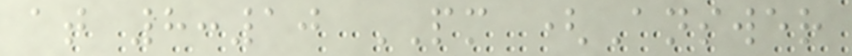at 8:10 PM (Answer
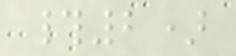#2)
